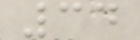34
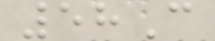58C
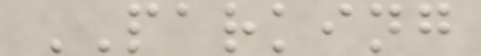PARKING
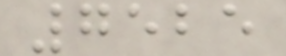7525
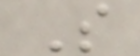S
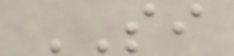SI
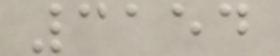3154
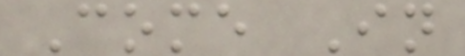Come In
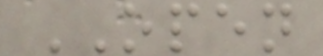OPEN
